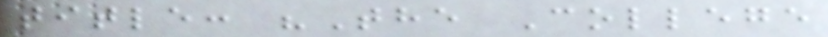title: "The College
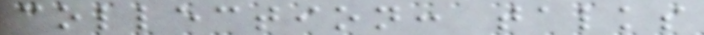collection: talks
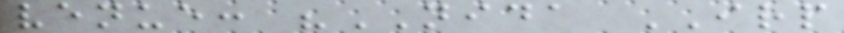venue: "NIDA IRP
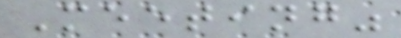Meeting"
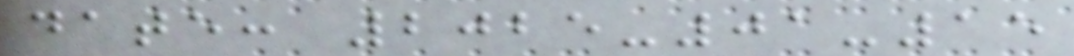date: 2025-01-15
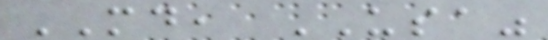MD, USA"
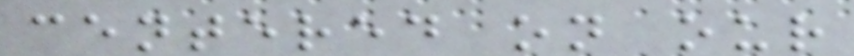centered on our
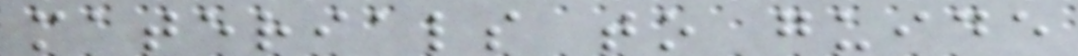materials to guide
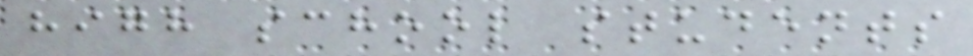high school students
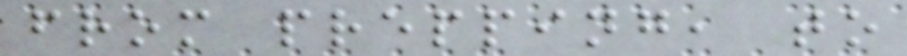from prepping, to
